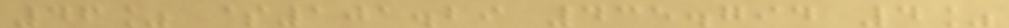46% $101.29 435.794 4%
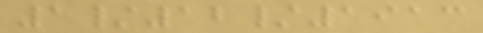1/12/1913
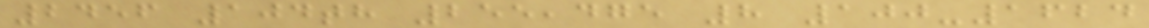2456 104th 255,475 8 100-1624
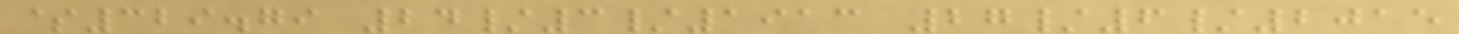$329.79 24/3/1913 27/6/2015
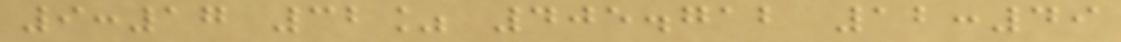9:17 32% 405.712 12:49
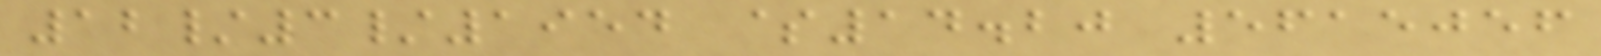12/3/1954 $14.20 5615056
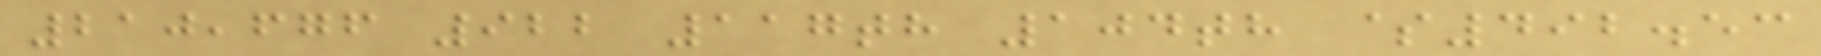210,676 922 117th 104th $492.53
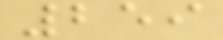259
